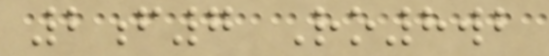2f7 Ro8wb
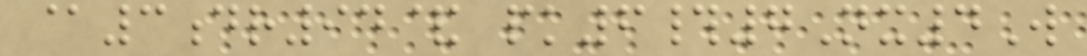@3dr94& pk6#7Nx4W
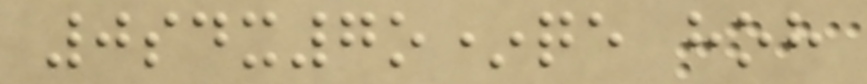0sdx7o*qe hoh
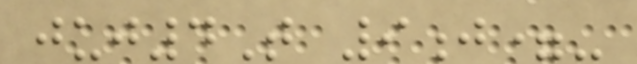juj4T 9j=-
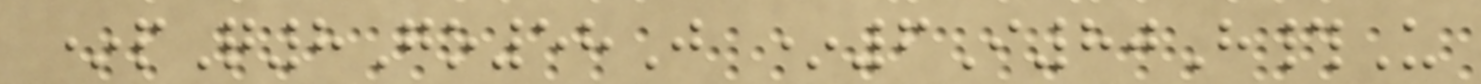*pQ8Go58J *6I80H#U
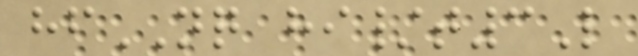hfNQ hi/t3L
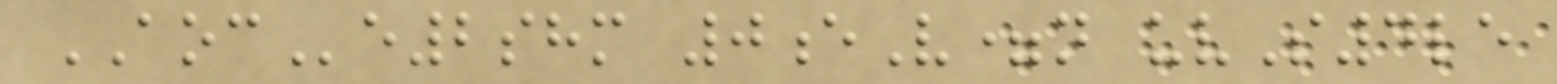AOCe2shm 0eV=n uvS4le
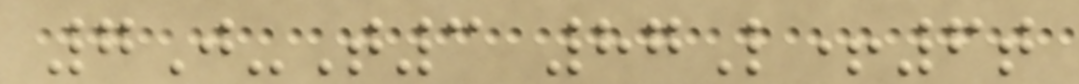7J-T3 87L+6t
